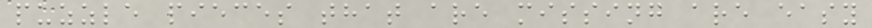puzzle pieces that are missing are easy
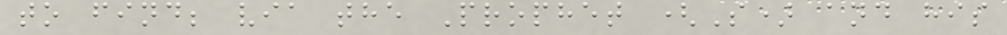to find; via the Prophet (S) and his
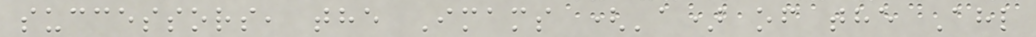successors, the Imams ('a) of the Ahl
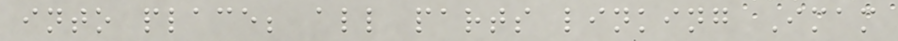into place; all parts linking Imam
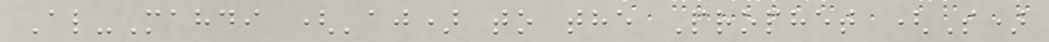Al-Mahdi ('aj) to the Prophet (S)
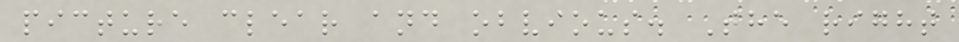picture clear and obvious. The right
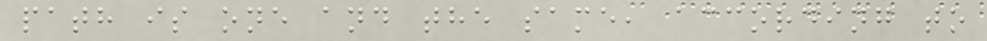path is one and the same, according to
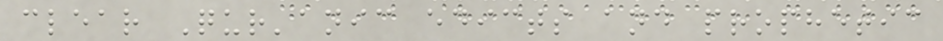clear Qur'anic edicts and prophetic
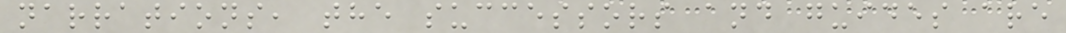narrations, the successors and guides are
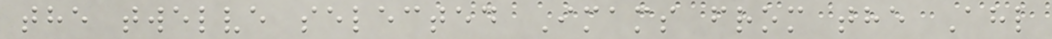the twelve selected Imams from the Ahl
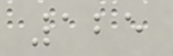125
